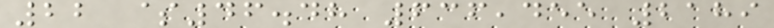22 $46.48 636,455 2189
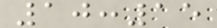10:15
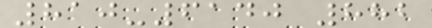810-6140 882
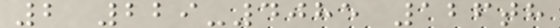2 229-4085 126th
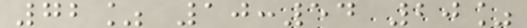72% 10:54 20%
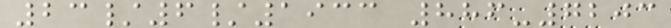23/6/1933 886-7203
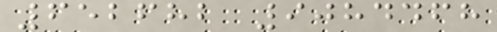652682 9084468
